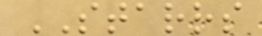STARRS
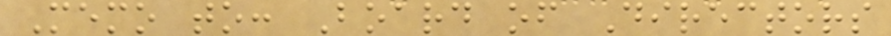Memo to: Board of Directors
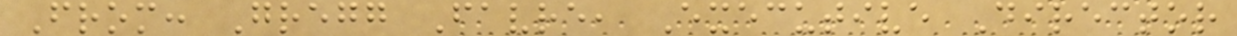From: Gregg Favre, Executive Director
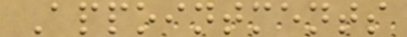Appointments
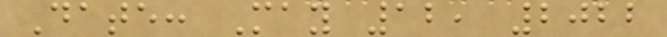Date: May 12, 2022
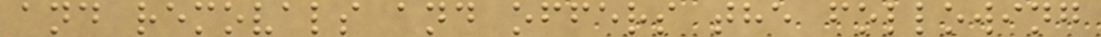and removals and offers the following
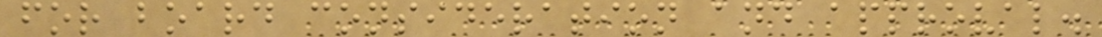for board consideration and approval.
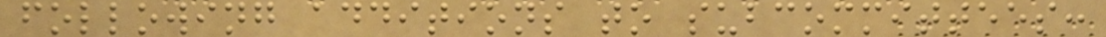following additions to subcommittees:
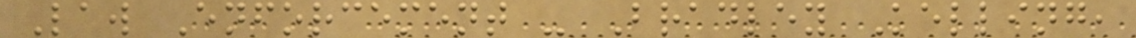Law Enforcement - Bradley Kelling,
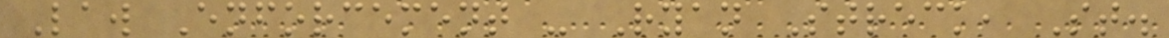Law Enforcement - Ryan Streck, St.
